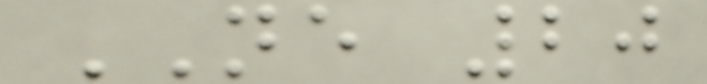NE 20
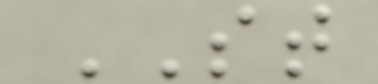ST
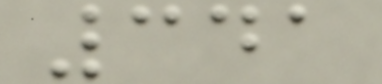341
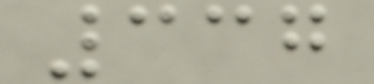337
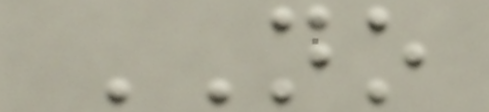NO
